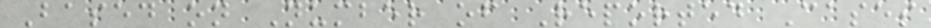Based on Number of Reported Cases
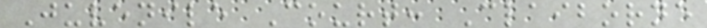Juvenile Court: Claiborne
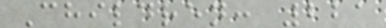Children: 221
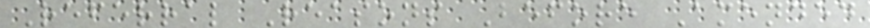Referral Reasons Before Amended
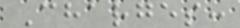Charges:
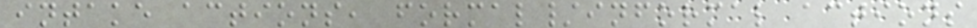intake actions, formal/informal actions
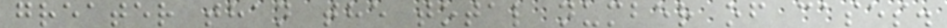greater than the total number of cases.
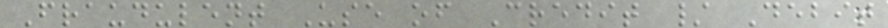Fraudulent Use of Credit / Debit
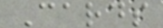Cards
